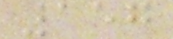157
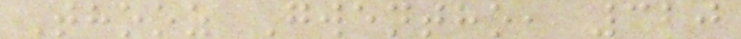Thooz Gwentho, 320
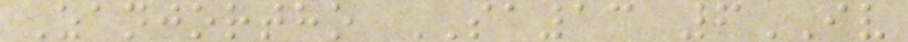Zanjortho SA13 6IV
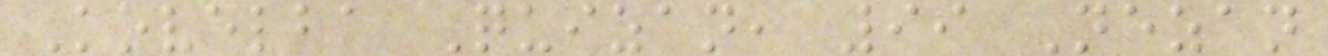Kovelba Quizan, 99 Nezan
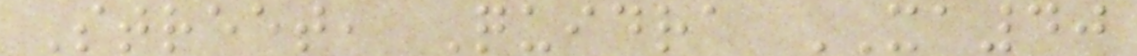Street, Quidra XA40
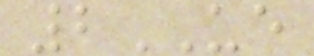2UE
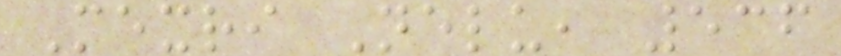Mexri Nelu, 536
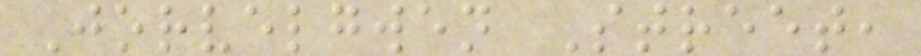Jorvelgwen Street,
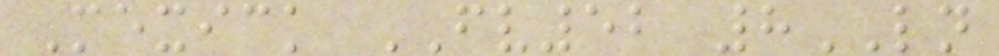Mexick FV52 8LN
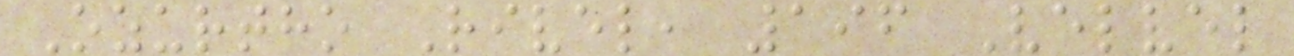Ozurtho Rivel, 196 Velvel
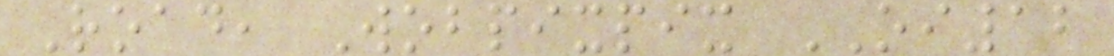Road, Wobpixpix OI12
